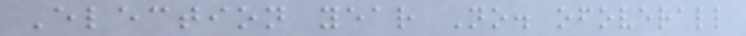Election year No. ofoverall
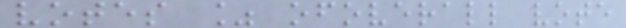votes % ofoverall vote
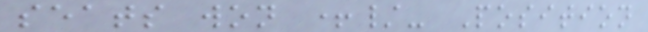seats won +/- Position
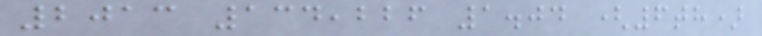2013 134,226 1.04 (6th)
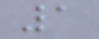1
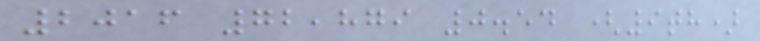2016 72,879 0.54 (9th)
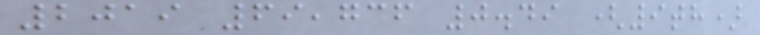2019 69,736 0.49 (9th)
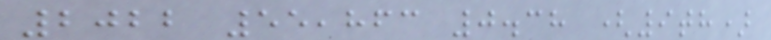2022 55,863 0.38 (9th)
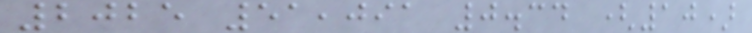2025 51,091 0.34 (10)
